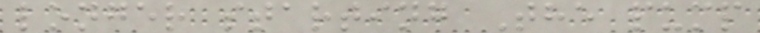longer starting The pump
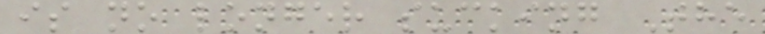is no longer sucking The
